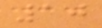10
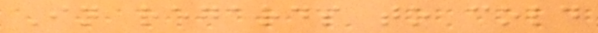In regards to cold
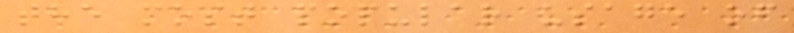the most popular usage of
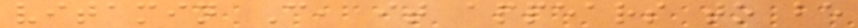vitamin C, it appears to be
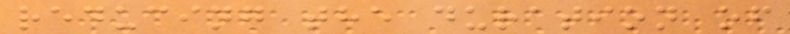reducing the duration of
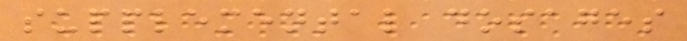supplemental dosages
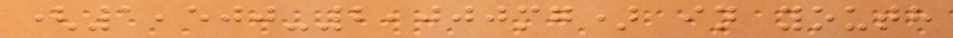(1,500-2,000mg) in youth
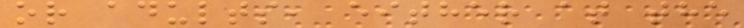or adults, either at the
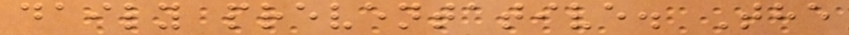daily preventative. The
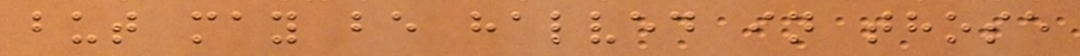but may be halved in those
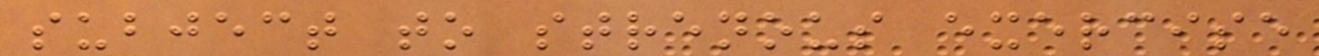subject to strenous exercise
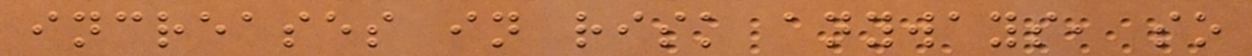increases in risk anyways, so
